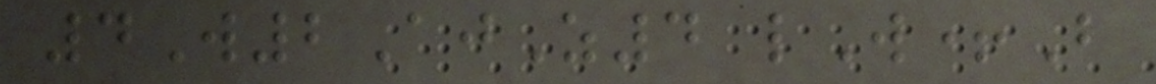4W2AjZ4 lW+B
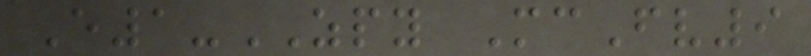E1-ZPY McFv9
